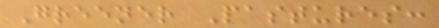Greener Pastures:
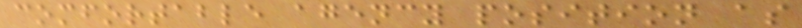comfortable agency position as
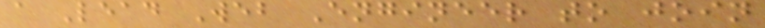a Lead Web Engineer to join
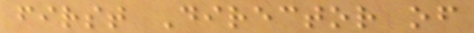first Director of
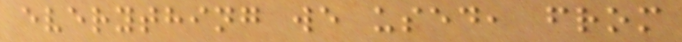everything we used, from
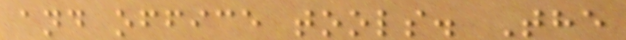and office tools. The
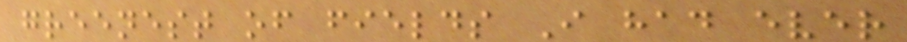greenest of fields I had ever
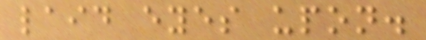laid eyes upon.
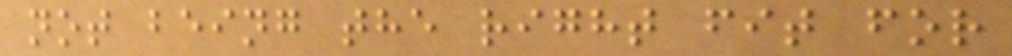not being the right fit for
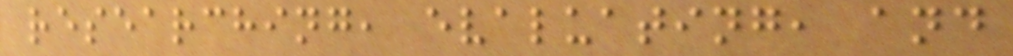researching, evaluating, and
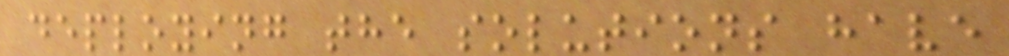deploying the solutions have
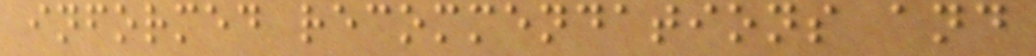informed recommendations and
